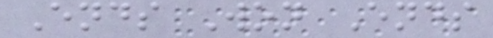Ends Won Ends
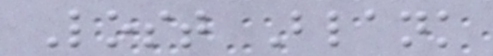Lost Blank
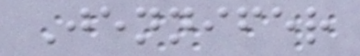Jennifer
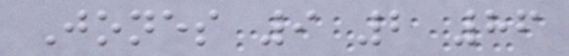Jones 9 2 86
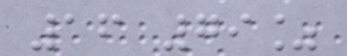16 79%
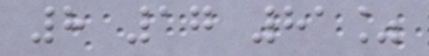8 17 81%
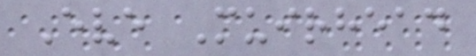Eve Muirhead
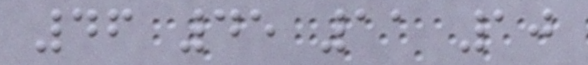46 45 11 10
